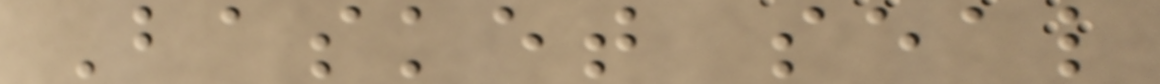Basket seal
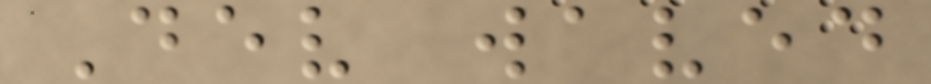Dev waved
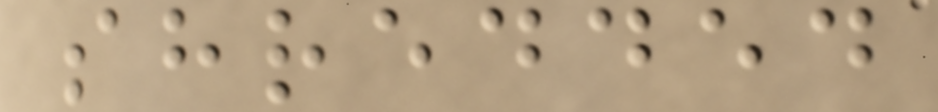shredded
